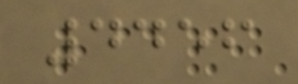4456
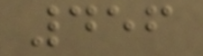456
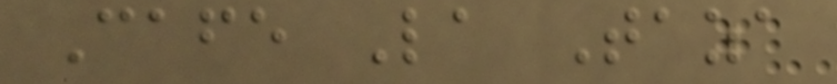Cafe La Taza
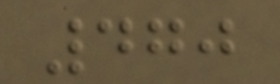470
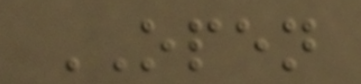OPEN
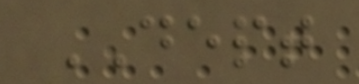DEPT
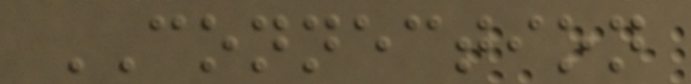CONNECTION
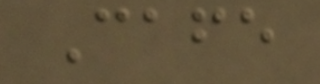Cafe
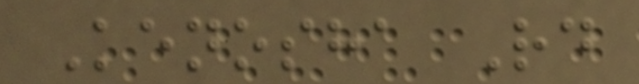Kenosha Rd
